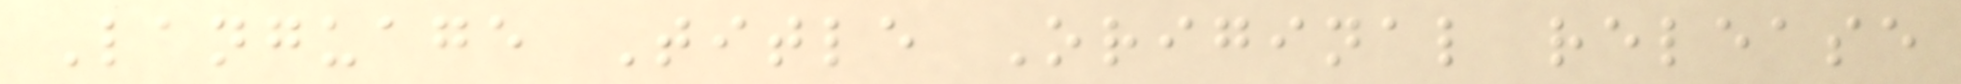Language Title Original release
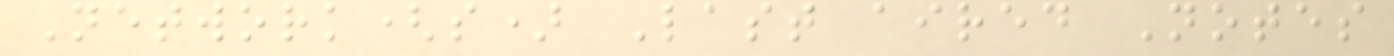Network(s) Last aired Notes
